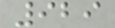929
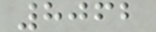8062
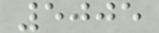5005
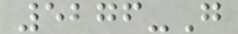5276-G
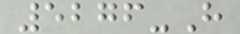5276-H
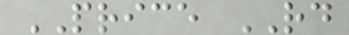PRICE RD
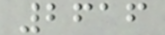2616
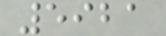5921
